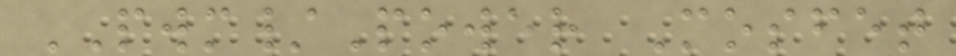PWM/Power Mosfet
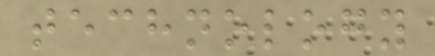technology
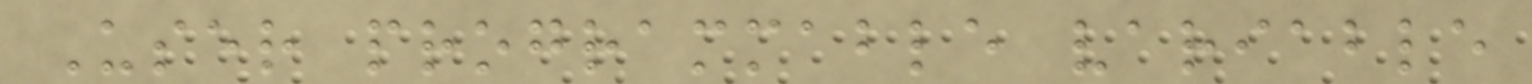User programmable variable
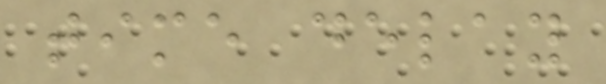time delay
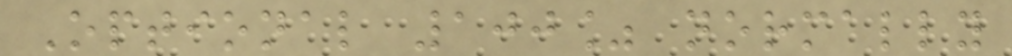Optional 100% normally
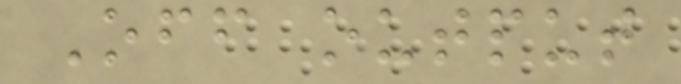Off output
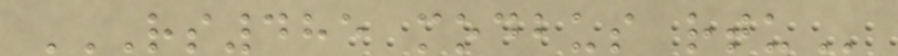RS485 MODBUS RTU
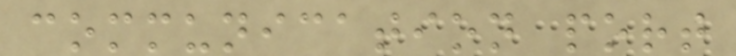communication port
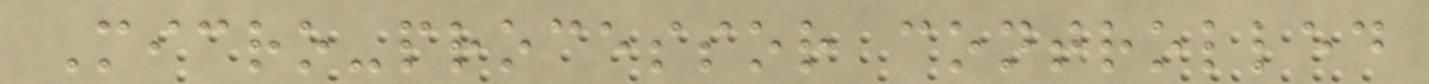Micro-processor controlled
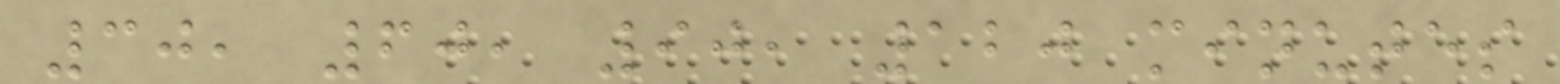30, 60, 90, 120 minutes
